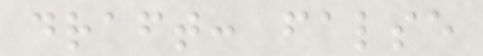draft: false
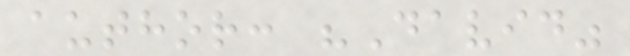author: "David"
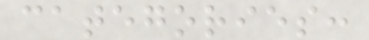categories:
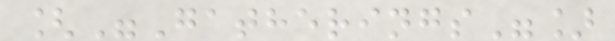["Gatherings"]
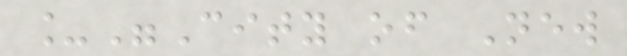_"City of New
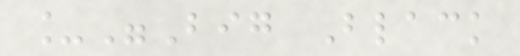_"Big Black
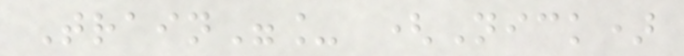Train"_ (Nick)
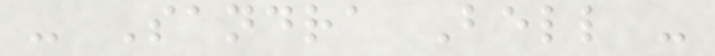- Sandra Bell -
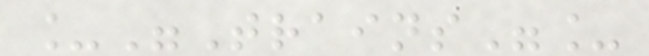_"Trains"_
